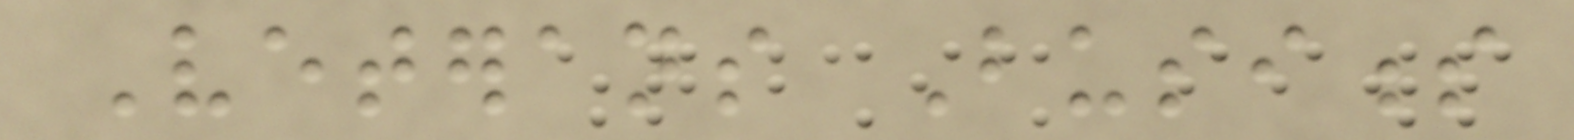Veterans Business
